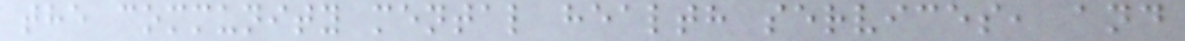the community mental health services, and
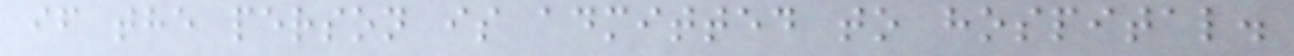if the person is admitted to hospital.
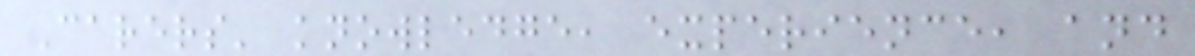Carers' knowledge, experience, and
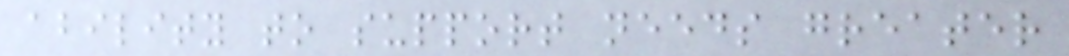ability to support needs greater
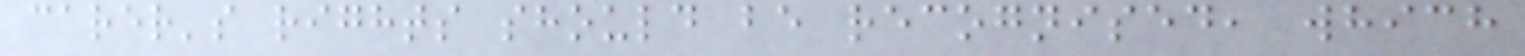carer's rights should be recognised, which
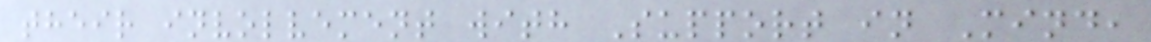their involvement with Support in Mind,
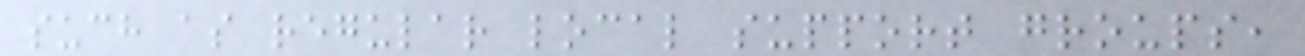such as regular local support groups,
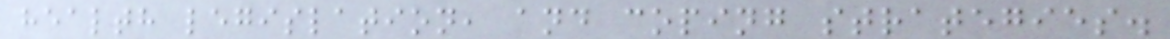health legislation, and coping strategies.
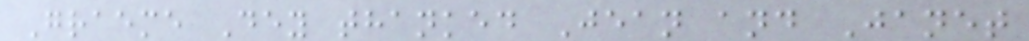Graeme Dey thanked Jean and Janet
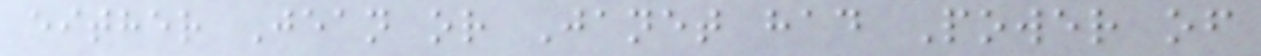either Jean or Janet had Power of
